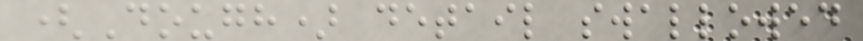(Dough) detail swallowed
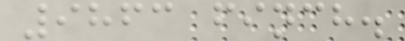9863 finch.
